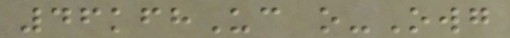46kfhUc o-Owg
